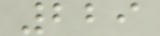229
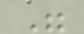"
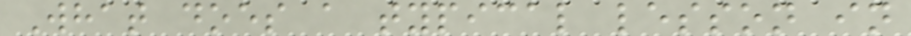What does a typical lesson in
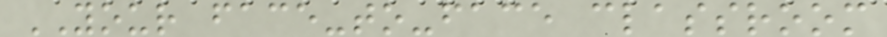YOUR face-to-face classroom
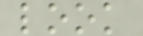look
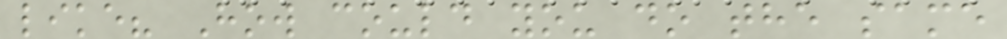like? How could you do the same
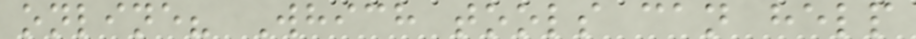online? Which tools can help
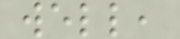well,
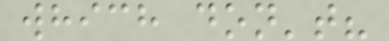which don't?
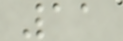11
